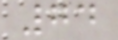74
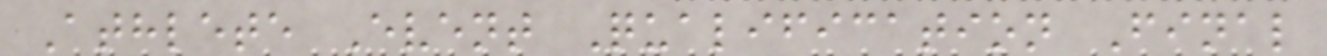Athlete Event Qualification Final
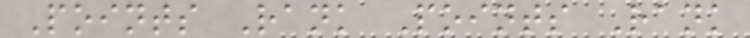Points Rank Points Rank
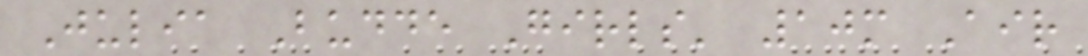Julia Budde Girls' 10m Air
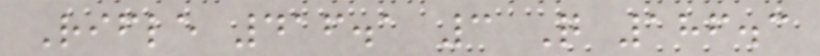Rifle 416.1 3 Q 186.3
